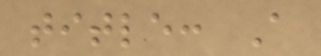title: A
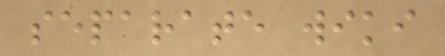separate wiki
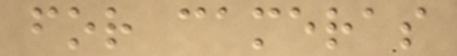for cameras
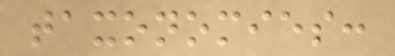taxonomies:
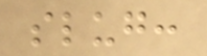slug:
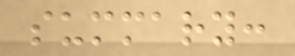summary:
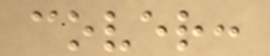cover:
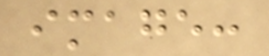image:
